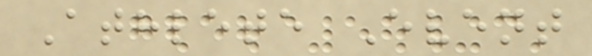Athlete Event
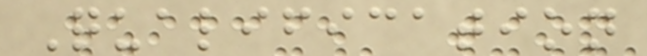Qualification
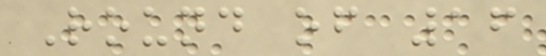Round of 16
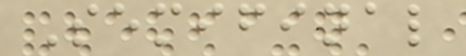Semifinal
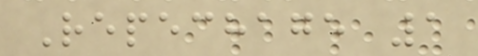Repechage 1
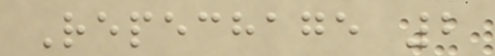Repechage 2
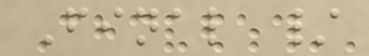Final /
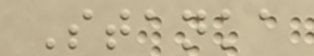Stanka
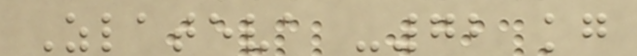Zlateva -72 kg
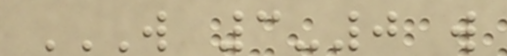W 3-0 W
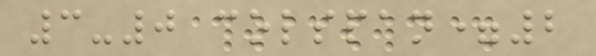3-0 colspan=2
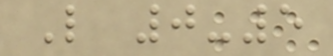L 0-5
